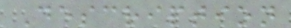Description
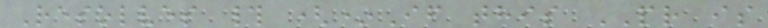Resolves # (*If this PR is
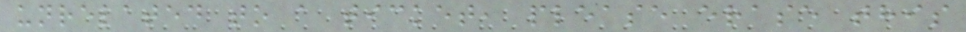unrelated to a ticket, please erase this
